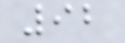92
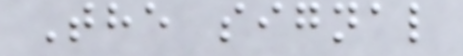The signal
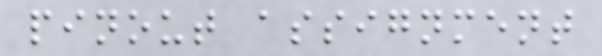pinout assignment
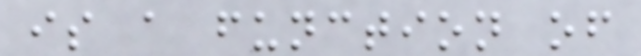is a function of
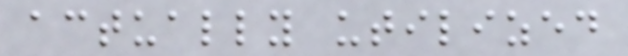actually utilized
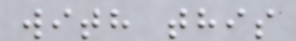with this
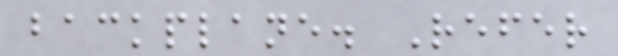backplane. Refer
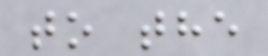to the
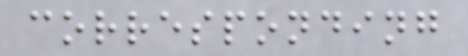corresponding
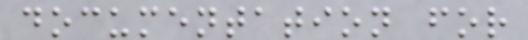documentation for
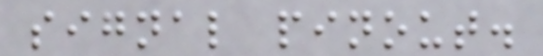signal pinout.
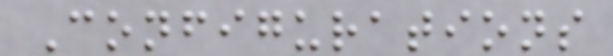Configurations
